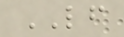LF
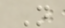N
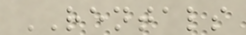RENTALS
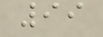99
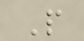P
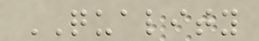QUALITY
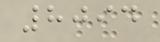8094
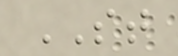ST
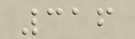316
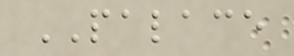PALACE
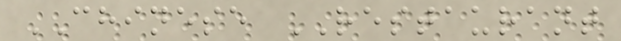CHINESE RESTAURANT
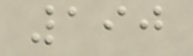190
